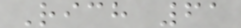Rich 61
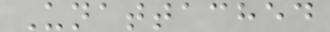Unattached
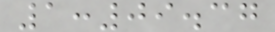1:09.37
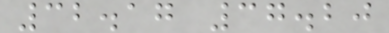32.17 37.20
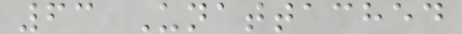63 Unattached
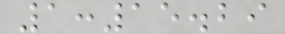1:15.29
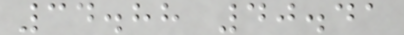34.88 40.41
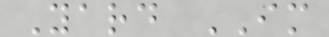Yard IM
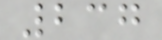237
